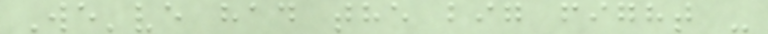We've had the big fight -
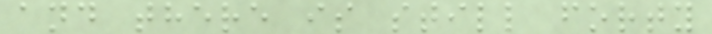and there is still forty
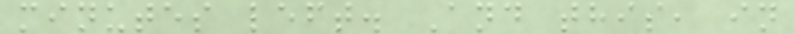minutes left. And this, in
